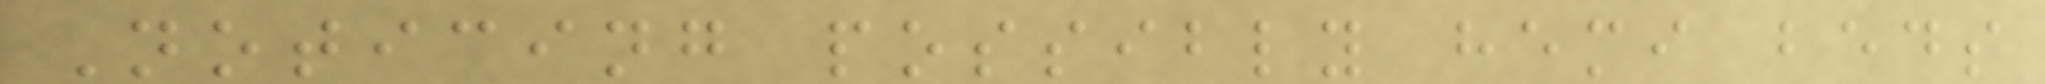Noticing possibly hemi beds
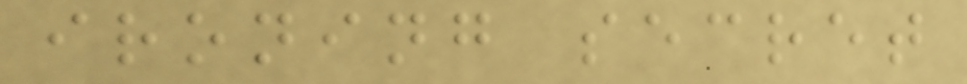ironing secret
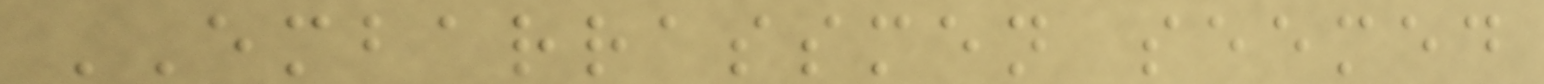EMBARRASSMEN seemed
